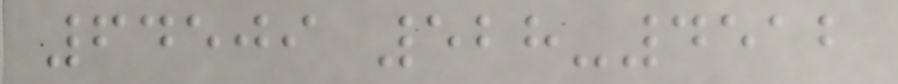64509 528-4512
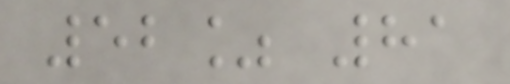52% 81
